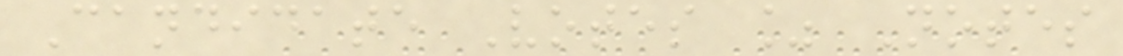Candidate Votes % Notes
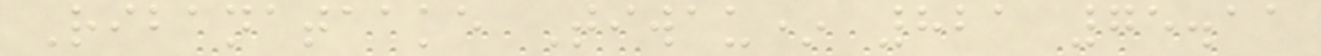Ribanataake Tiwau* 821 75.11
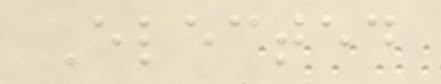Elected
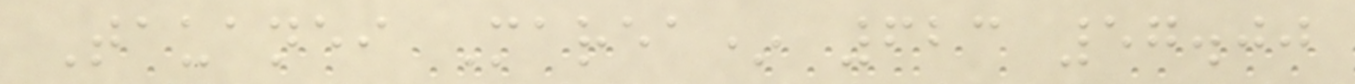Tauanei Marea* 623 57.00
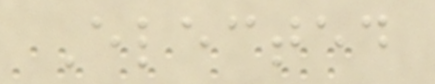Elected
